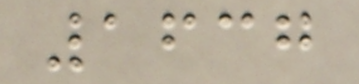1637
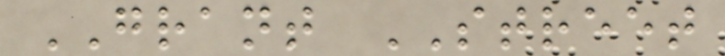GRANT STREET
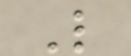L
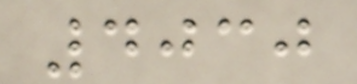4030
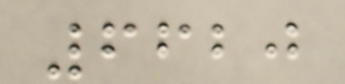6620
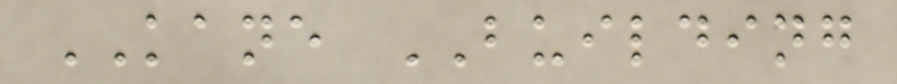KANE BUILDING
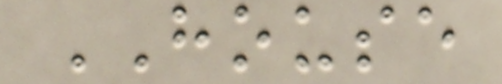HOUSE
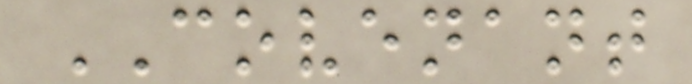COVENANT
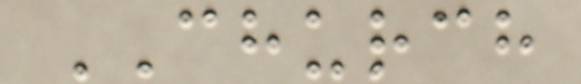CHURCH
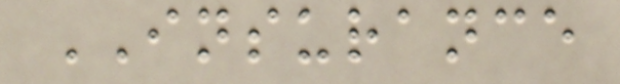INSURANCE
